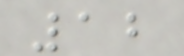12
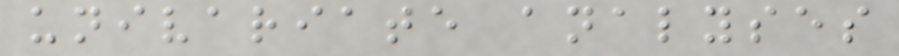univariate analyses
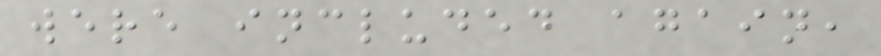were included again,
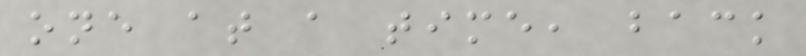one at a time, back
